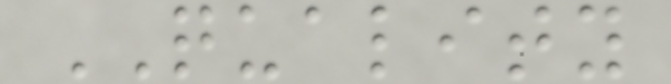QUALITY
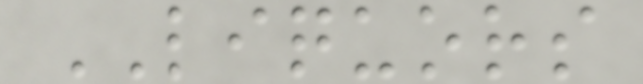LIQUORS
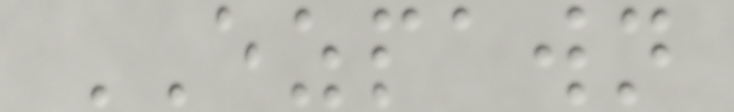EZPAWN
